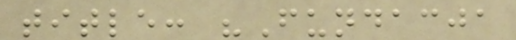title: "Fundacja
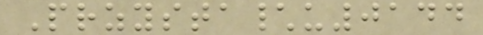Przysta\u0144
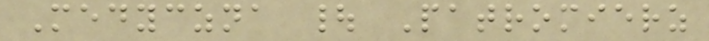Medyczna | Patromierz
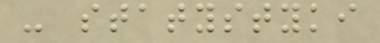- statystyki
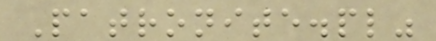Patronite.pl"
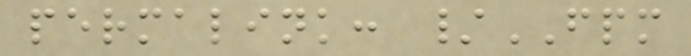permalink: /FPM
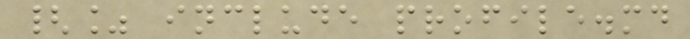{% include profile.md
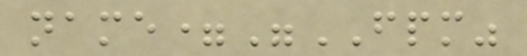name="FPM"
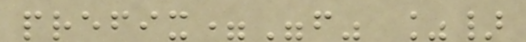prefix="f" %}
